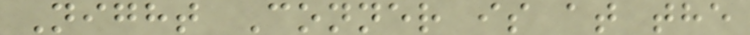Night Conner is at the
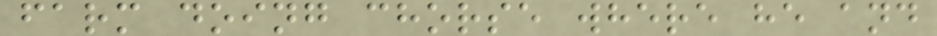farm doing chorse where he and
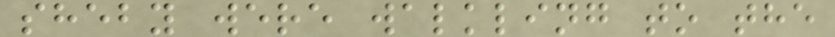sheby were walkling to the
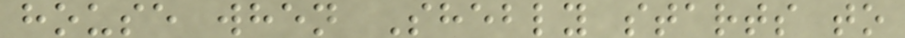house when Shebly starts to
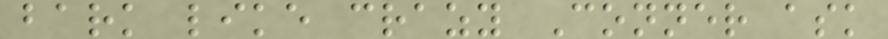bark like crazy Conner ask
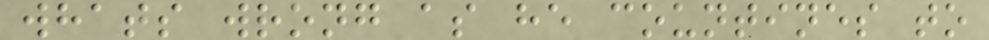whats wrong as he countines to
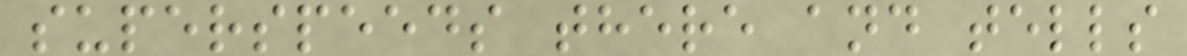superspeeds there and tells
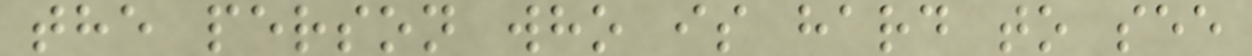the person who is hard to see
